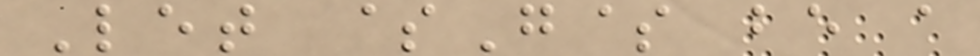Let $G$ be a
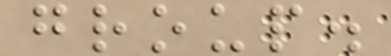group.
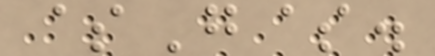$G$.
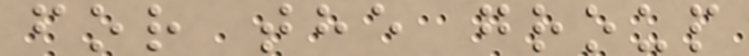for the group
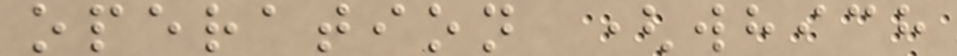operation (which
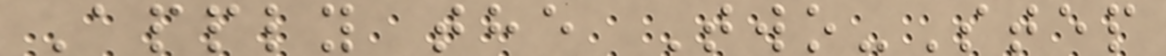Apply the Two-Step
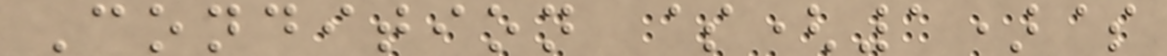Condition $(1)$
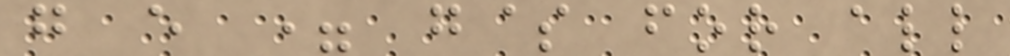g e = g$ for all
